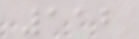112
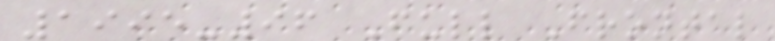1995-96 Full Frontal
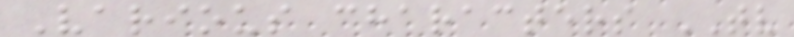Various characters TV
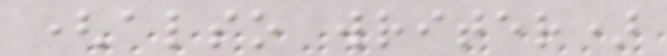(also writer)
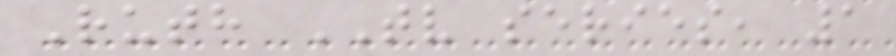Ruth TV series, 1
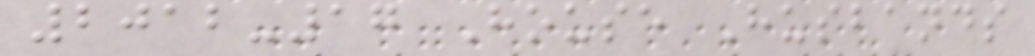2012-17 House Husbands
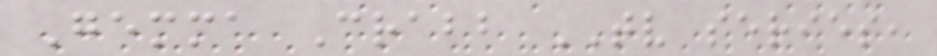Gemma Crabb TV series,
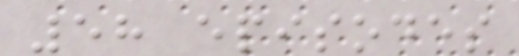58 episodes
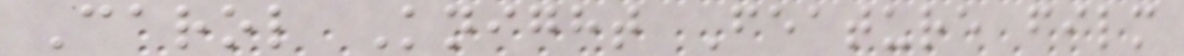Carol Knight Feature film
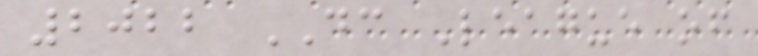2022 DC League of
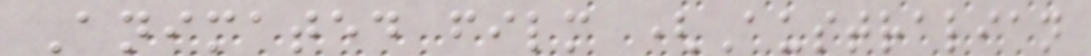Animated film (Australian
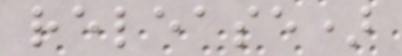release)
